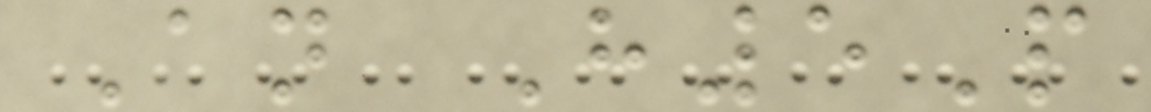An H5P
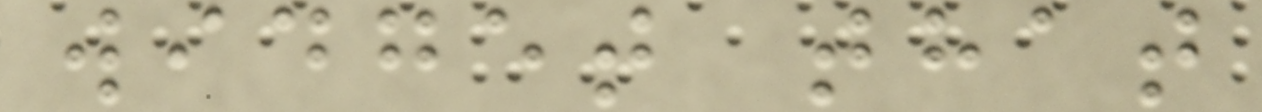widget that
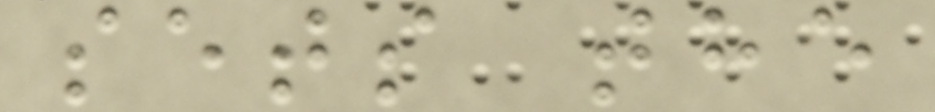sets the
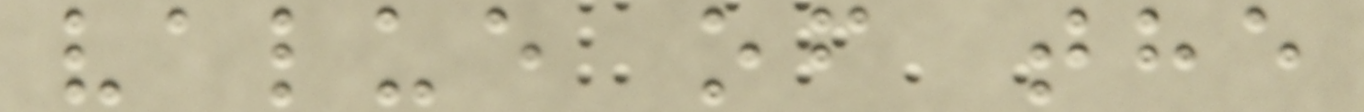value of the
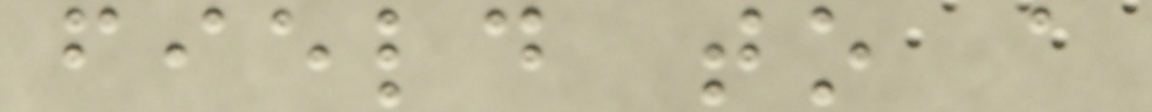field to a
